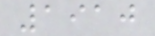1910
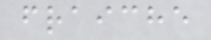fraiche
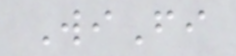WiFi
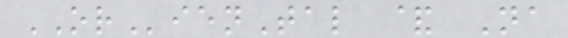ORienTal & Na
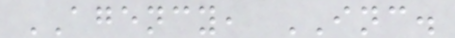AGENCY, INC.
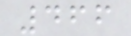466
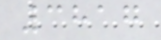3817
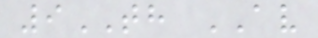9TH AV
